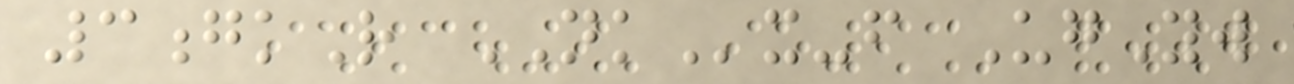3gkR NKx-f UgYw
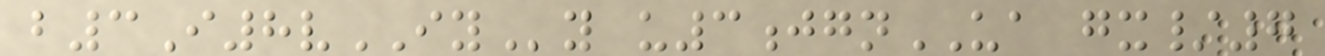b3I8vIYy u3jgnUA gx/7
